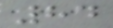84
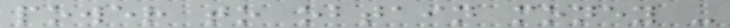power to obtain money -
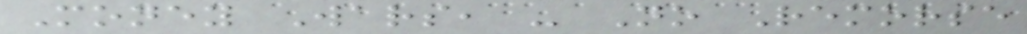Money Wars, - No Remorse
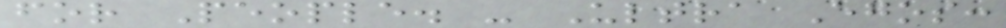for People. - Ultra Egos:
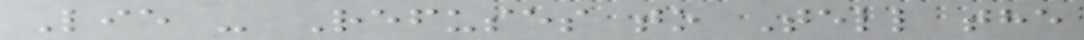Lie - Refuses to Tell the
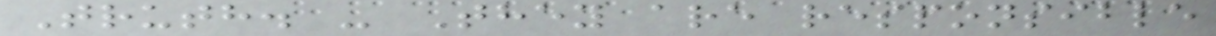Truth. - They are responsible
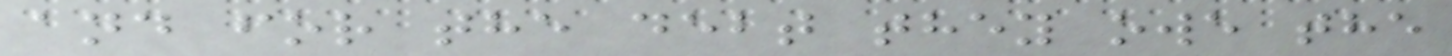and for the debt they owe the
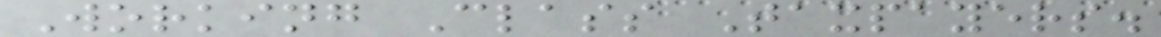Working Class Taxpayers.
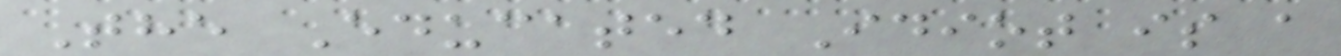The Educated Idiot is a
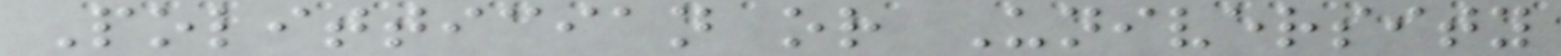Polittician or University
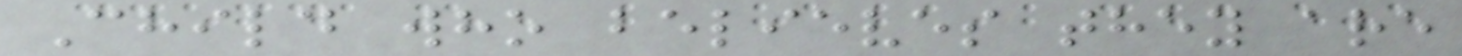Child who believes they are
